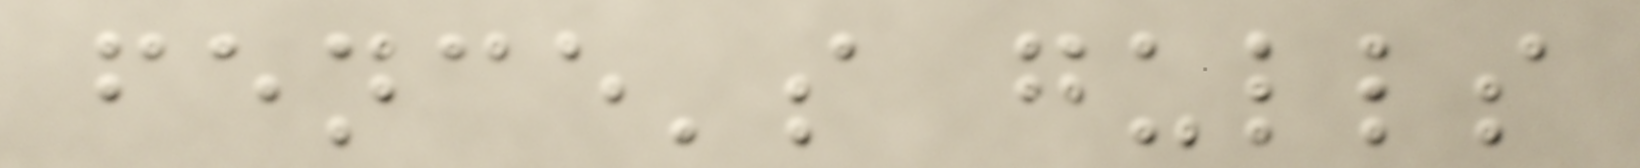fence's gulls
